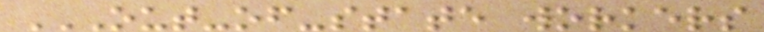OUT-OF-STATE WORKERS
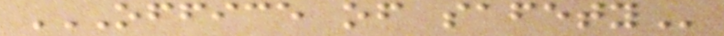OFFICE OF SAFETY
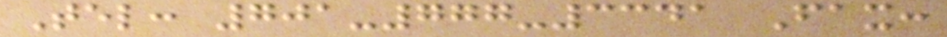Tel: 701-777-3341 Fax:
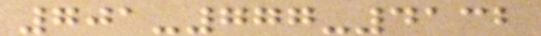701-777-4132
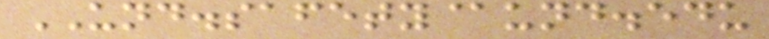UND.safety@und.edu
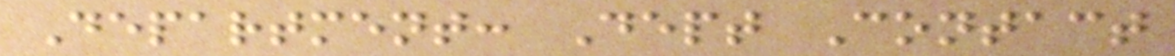Department: Dept Contact
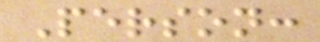Person:
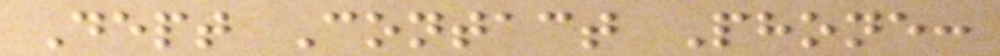Dept Contact Phone:
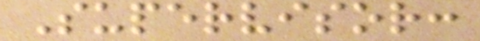Supervisor:
